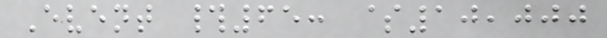Event #65: $10,000
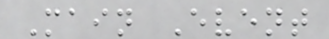Main Event
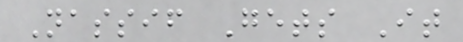Nassif Gets It
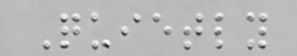Quietly
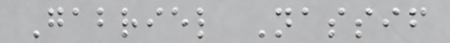Gabriel Nassif
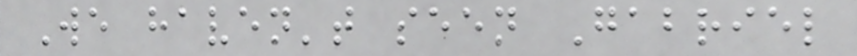We haven't seen Gabriel
